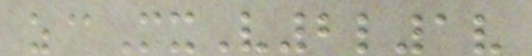z@MxV2l1v
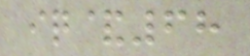iq&68
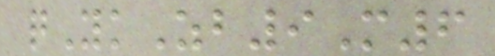qYkZb9M6
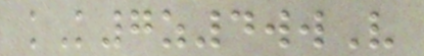kK7z4wwV
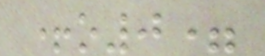+o0=
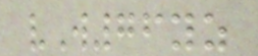vW76yz
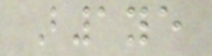B1ye
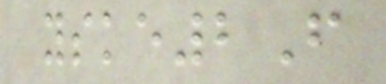yske2F
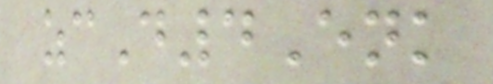zcD4Enk
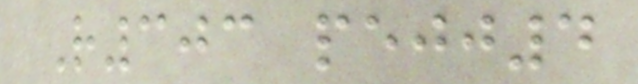R303 pejj4
